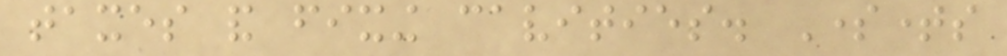taxes and fixing cavities. Sometimes
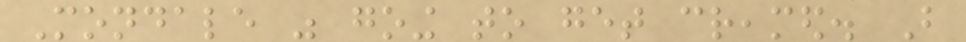Mondale was going to get creamed. But
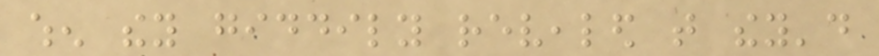when they giddily revealed that they'd
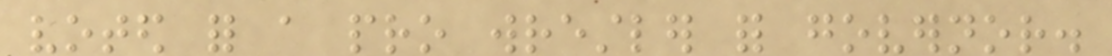voted for a pro wrestler for governor.
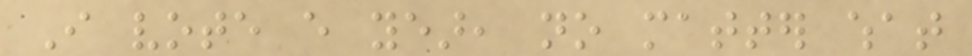I vote every year, no matter what
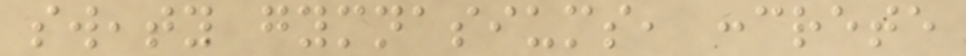sweaty gymnasiums, concrete
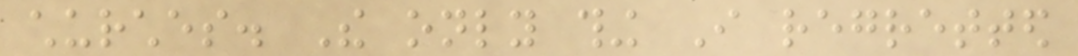churches. The only thing I regretted
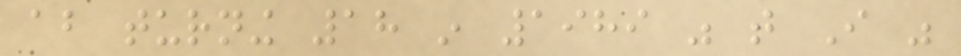about turning 18 in 1989 was that I was
